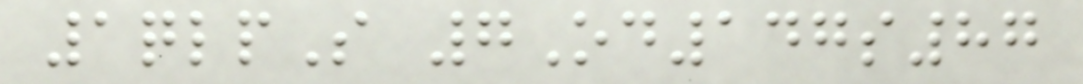1qlpS 7Od147s87
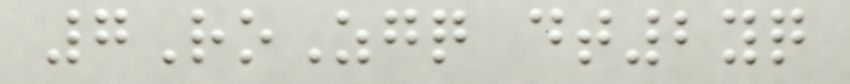7RoZgq dt2yq
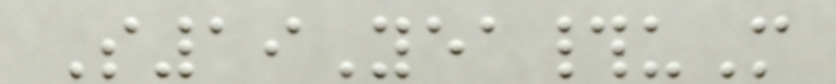S19Yea#uM
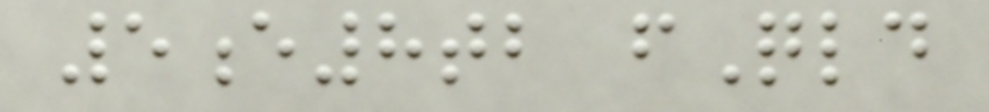5e8tb fQld
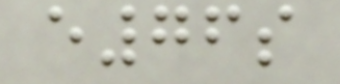e76s
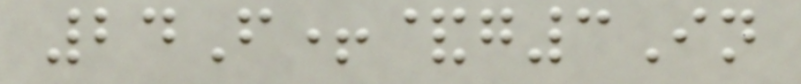24F+&g3In
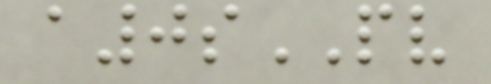a0sPV
